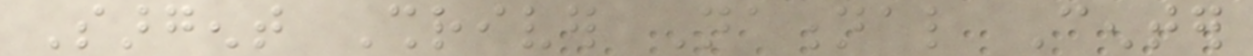Sargent Shriver National Center
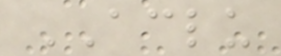ACLU
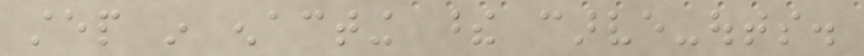step in enacting these carve-outs.
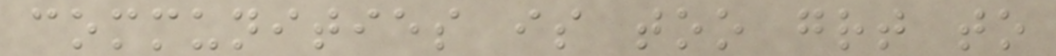communities is too great to
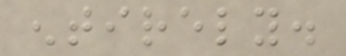entirely.
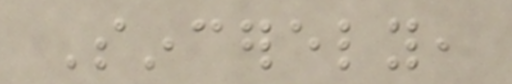Sincerely,
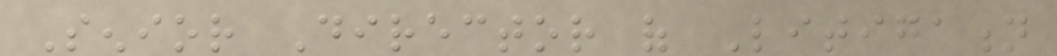Senior Director of Litigation
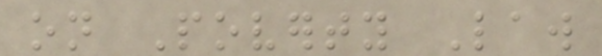on Poverty Law
